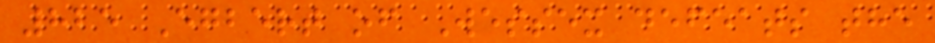825 Egbert of Wessex defeats the
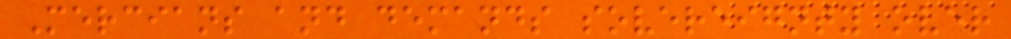Mercians and demands sovereignty over
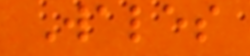Wales
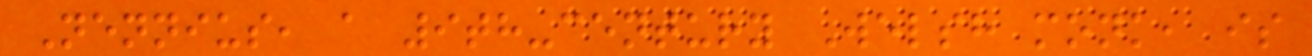Nennius, a 9th-century Welsh monk, is
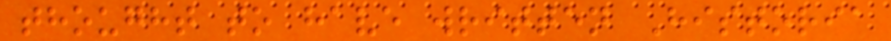thought to have written Historia
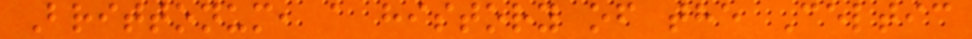Brittonum, a history of the Celtic
